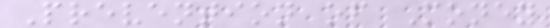Prevention of Money
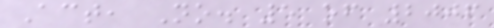Act, No. 5 of 2006
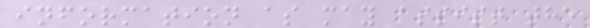information as may assist the
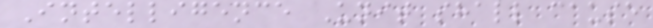Intelligence Unit shall cause
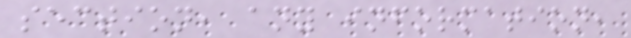section, any information,
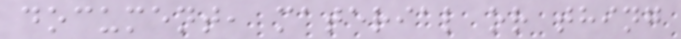document, material or thing
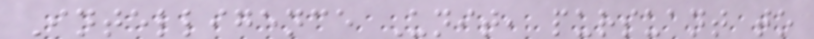Intelligence Unit, pursuant to
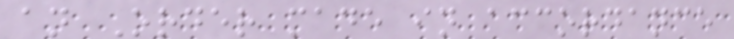an Order made in accordance
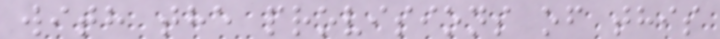with the provisions of this
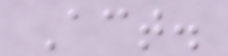Act.
